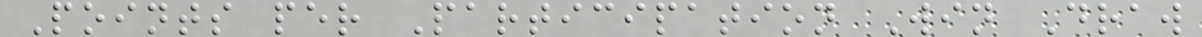Points per Participation Win Draw
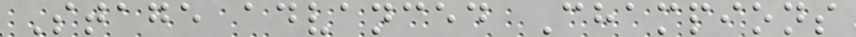Stage advanced Champions
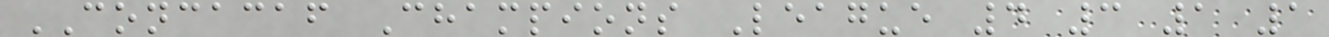CONCACAF Champions League 4 3 1 1
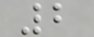2
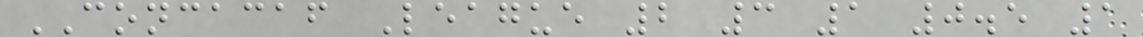CONCACAF League 2 3 1 0.5 1
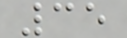35
